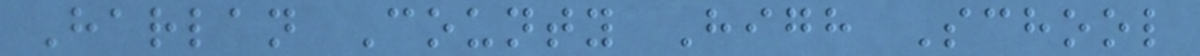Harlan County High School
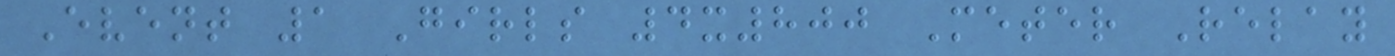Event 1 Girls 4x800 Meter Relay
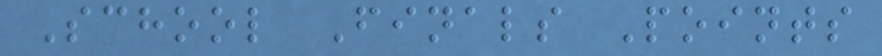School Finals Points
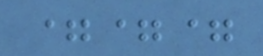===
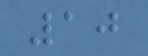10
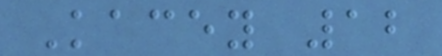Kacey 12
